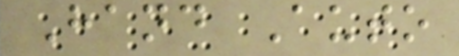Hand Auto
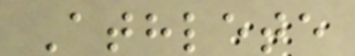Athlete
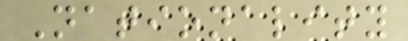Nationality
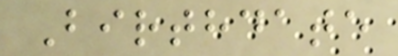Birthdate
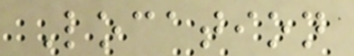Location
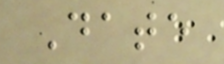Date
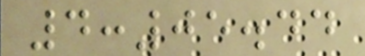4:05.44
